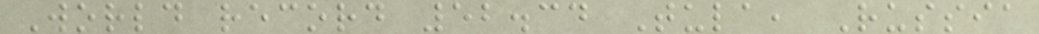World record 52.34 Tula, Russia
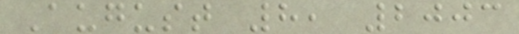August 8, 2003
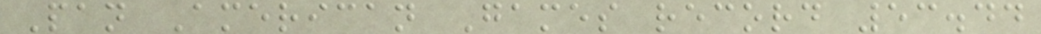Pan American Games record 53.44
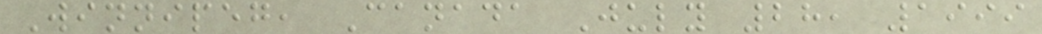Winnipeg, Canada July 28, 1999
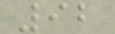92
